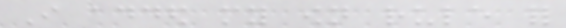I added my own rule for
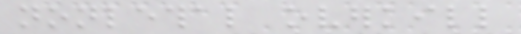nonlethal overkill
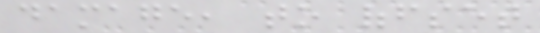damage, to offset
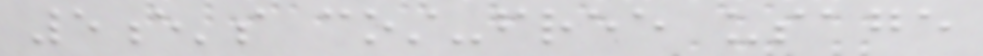5e's cost-free usage
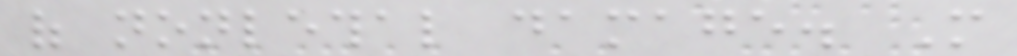of nonlethal damage. More
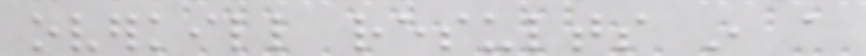overkill results in a
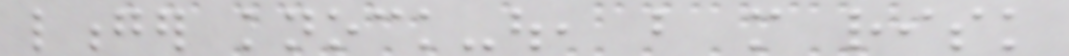longer knock-out, but more risk
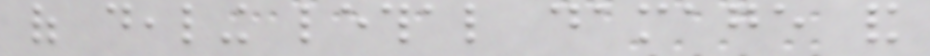of dealing lethal damage and
